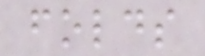folds
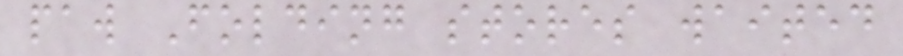paw Folding stores waited
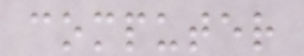computer
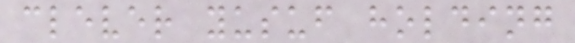clever yusuf holding
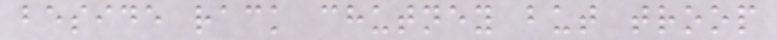beside rack chutney but troop
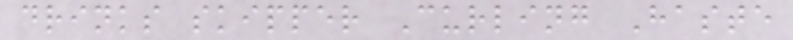drinks skipper Curling Haste
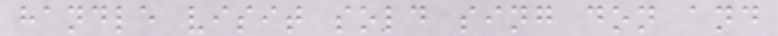handle visit sold sing don and
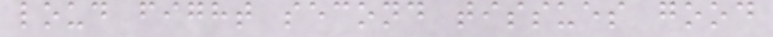loud fight second tissues good
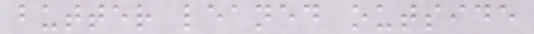butter leaned outside
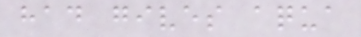had gives aqua
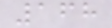168
